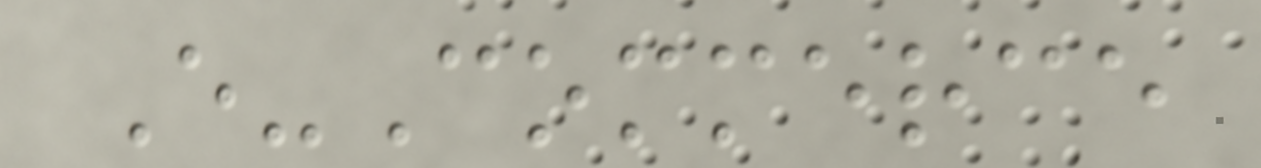E-Commerce
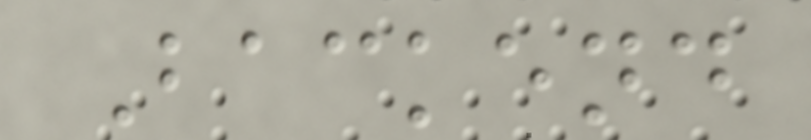Backend
